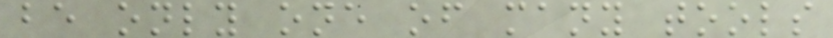be only one of many tools
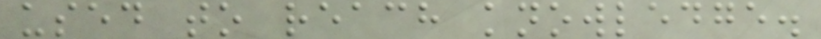used to reach knowledge.
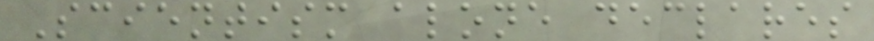Scientism alone declares
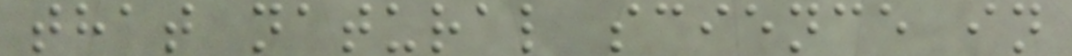that natural science in
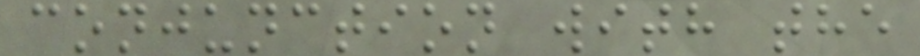conjunction with the
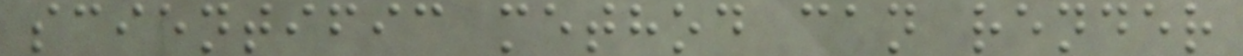scientific method can render
